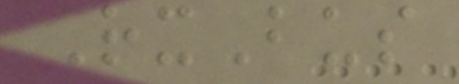RxBus
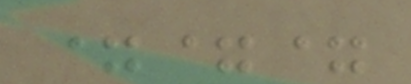===
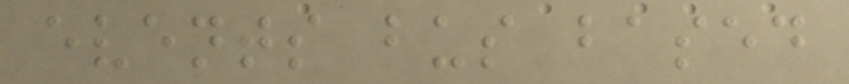events bus based
